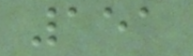151
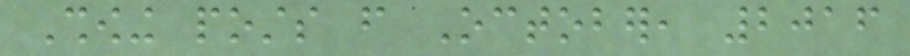Showing posts from October, 2016
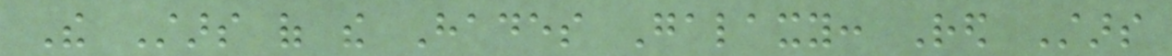The Stars of the Hades Galaxy: Red Stars
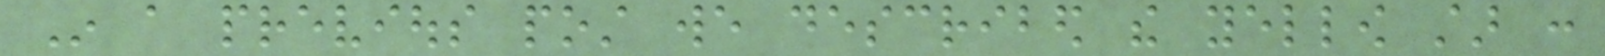In a previous post we described the yellow star :
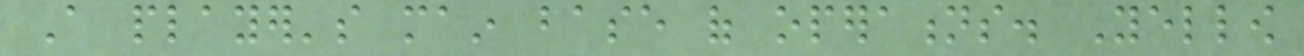A player's main base of operations. Yellow
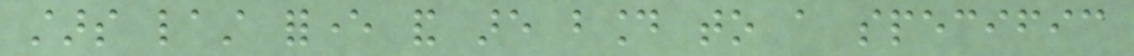stars last forever and are bound to a specific
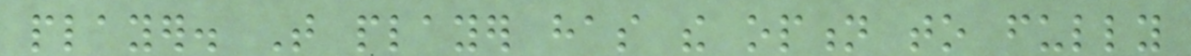player. That player has the option to fully
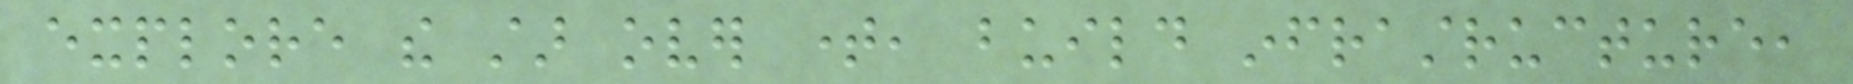explore the star over time, build infrastructure,
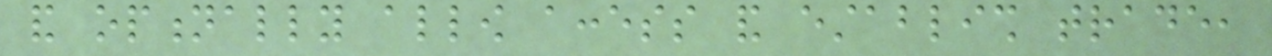and optionally allow access and establish trade,
